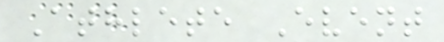Athlete Event
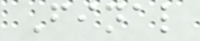Final
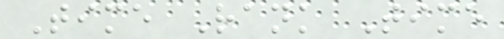Time Rank Time
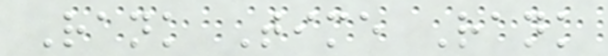Rank Time Rank
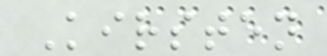Kirsten
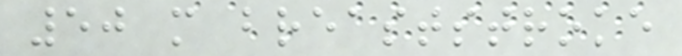50 m breaststroke
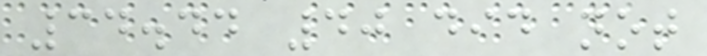34.44 40 did not
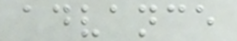advance
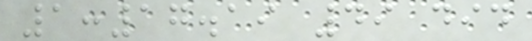1:17.19 49 did
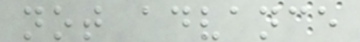not advance
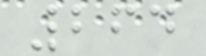264
